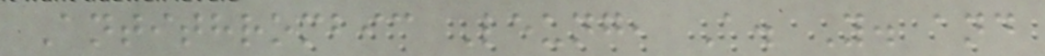Antithrombic Leung, A. Y. and
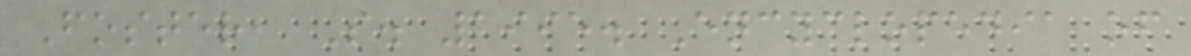Foster, S. 1995. Encyclopedia of
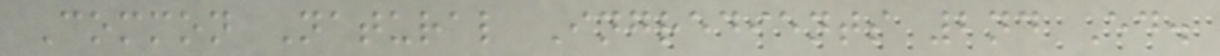Common Natural Ingredients 2nd Ed.
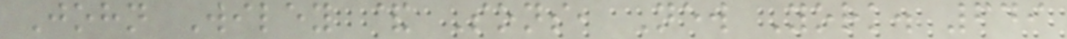John Wiley & Sons, New York. 649
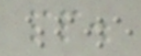pp.
